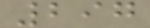297
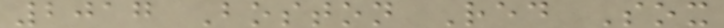2017 Boston Red Sox
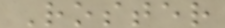Roster
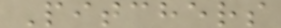Pitchers
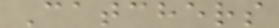Catchers
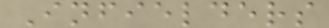Infielders
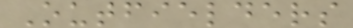Outfielders
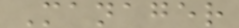Manager
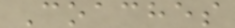Coaches
